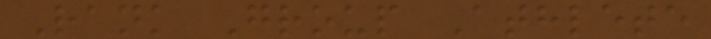Rank Group Athlete
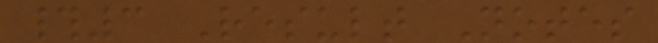#3 Result Notes
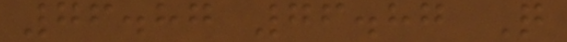76.87 76.87 Q
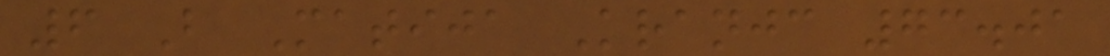6 B Matija Kranjc 73.01
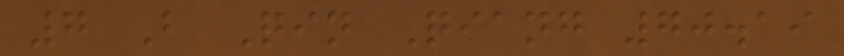7 B Qin Qiang 70.19
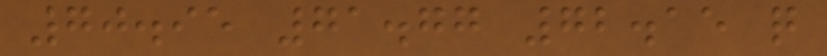70.95 71.77 72.15 q
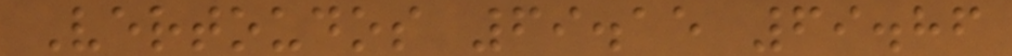Vertoudos 69.15 69.86
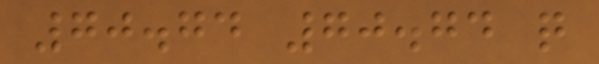70.74 70.74 q
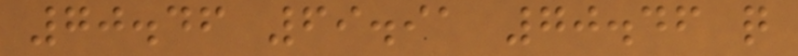70.46 69.91 70.46 q
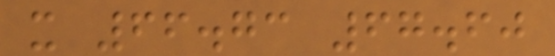x 66.73 67.60
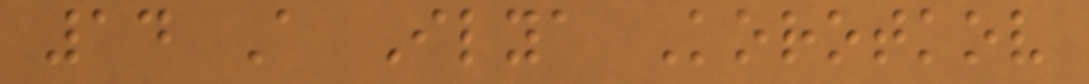14 A Ilya Korotkov
